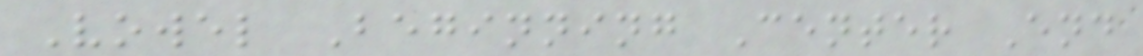Vowel Beginning Center End
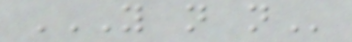Y N N
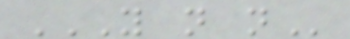Y N N
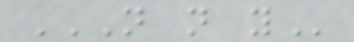N N Y
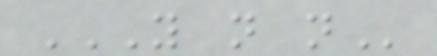Y N N
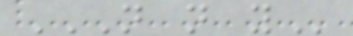N N Y
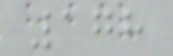178
